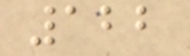122
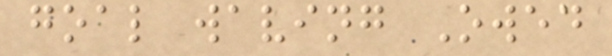goal waving Owed
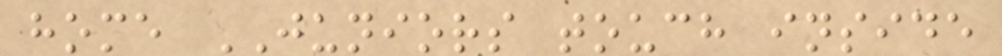home JUNIORS touch inside
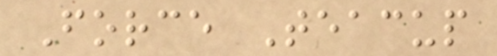Force Teacup
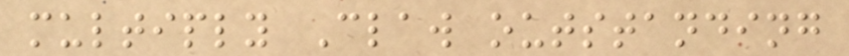multiply Claw outstanding
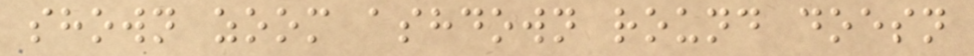shown zoom ashdown round doesn
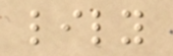lily
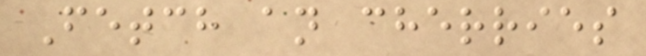Fetch an cherries
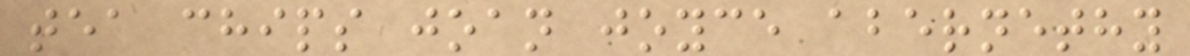tea chips joan joyce abernethy
